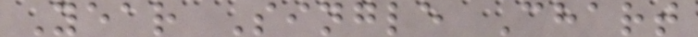Year Single Chart
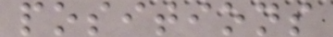positions
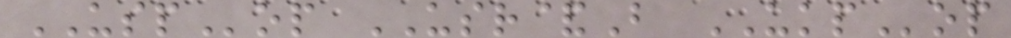USPop USR&B UKPop
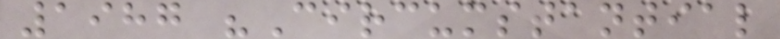1987 "Circumstantial
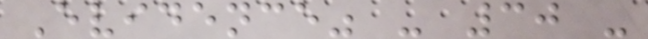Evidence" - 30 -
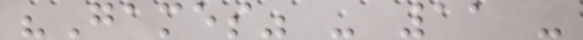"Games" - 11 -
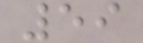59
